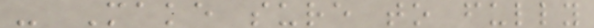- Make sure to fully
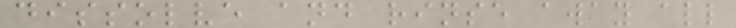dissolve and rinse away all
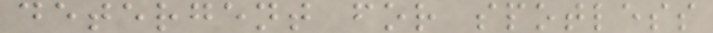detergent for spotless
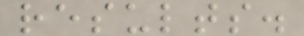results.
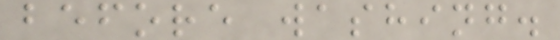before washing.
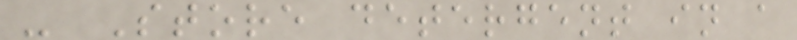- Store detergent in a
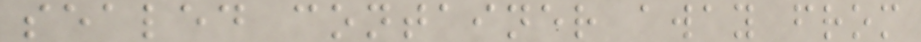sealed container away from
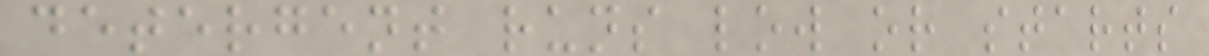detergent runs low or starts
